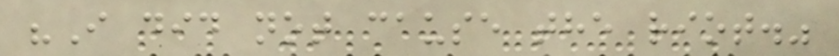"I did not cause the riot."
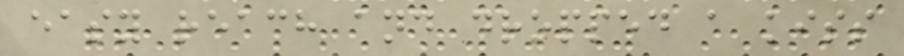easy reach and dropped a kiss
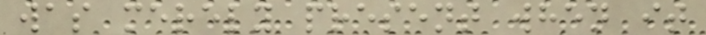was merely present when it
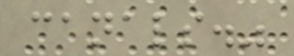canals."
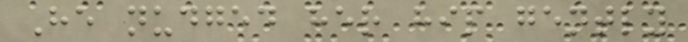He nudged her hip gently
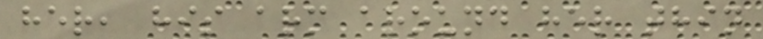her, his arm around her thin
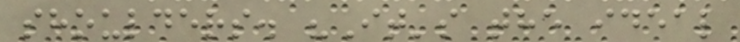shoulders. "It's the ideal
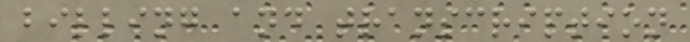billing and transcription
